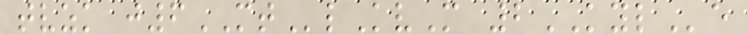tvzk j6MTlKvM 2KYLe
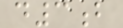d3b
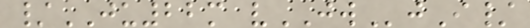/JU22m vJWjI/
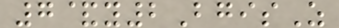7&y2BgisZ
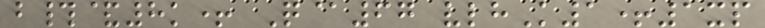b#&8k+ Q@67 vlhK1+1xp
